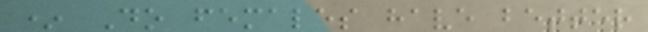* Do females have better
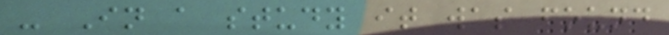- In a study it was found
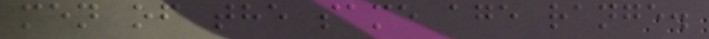men of the same age range.
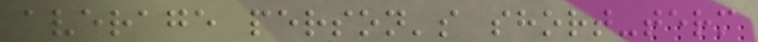average person's short-term
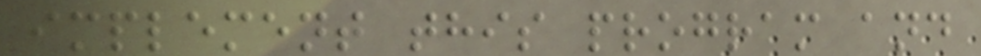implement this program and
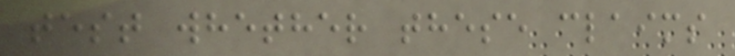test whether these claims
